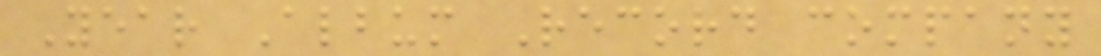Year Album Record company
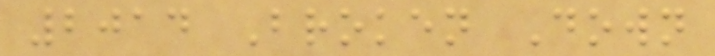2014 Broken Down
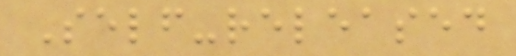Self-released
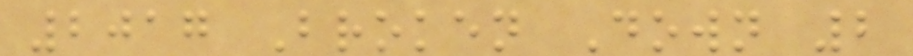2017 Broken Down 2
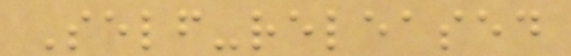Self-released
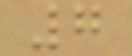7
